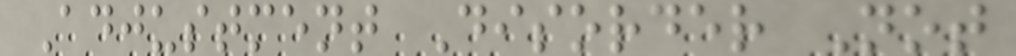Adjustment Disorder Not
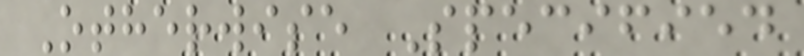Otherwise Specified
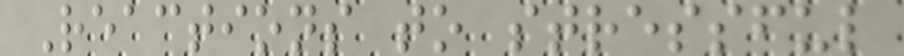Reactions to stressful
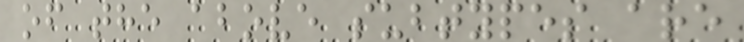of the above subtypes are
